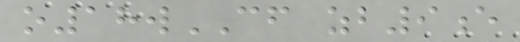o18wCF zb9e
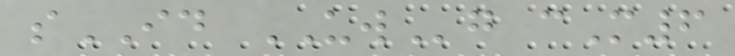sID UWg cM6
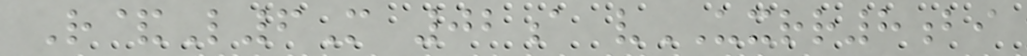R&L6M 02a vUXRR8bi
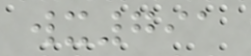wx791
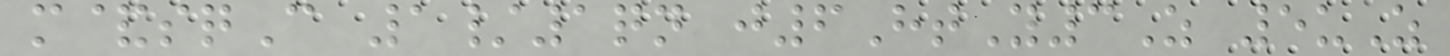m&sqC 1/1qn j6HtY3Z 5uZ
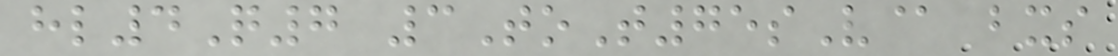hl4Q7 3ToT75sV@ bxs
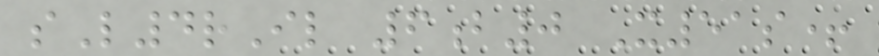sL4rIl 6b0 X51s+
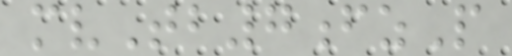mvTb7fzP
